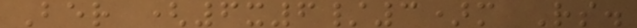Ber (6x6/3)m Rs.
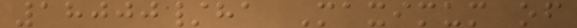18000/ha Maximum of
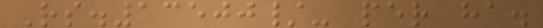Rs.13500/- per ha.
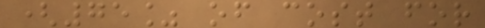(75% of cost for
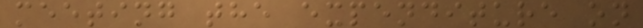meeting the expenditure on
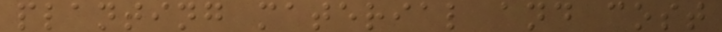planting material and cost
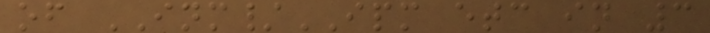of INM/IPM etc in 3
